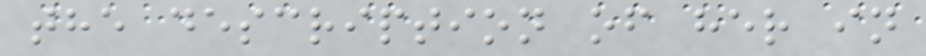the description of her in
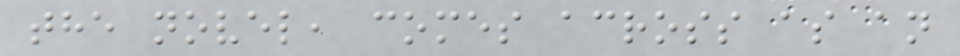the novel, comes across as an
